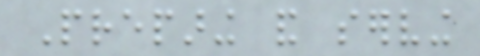Preparing and serving
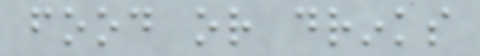food or drinks
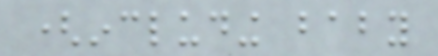(including baby
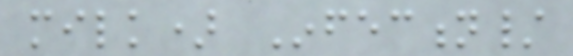milk) Infection/
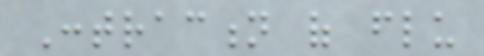Contraction of flu
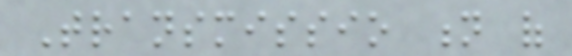Transmissio n of
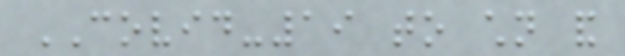COVID-19 to children and
